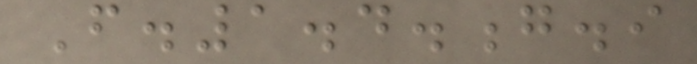F.1.4.g.i
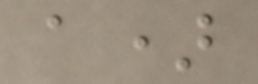a)
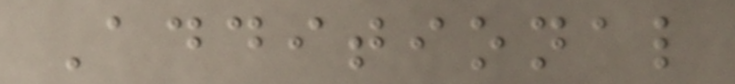Additional
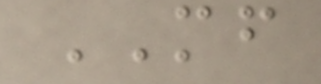MF
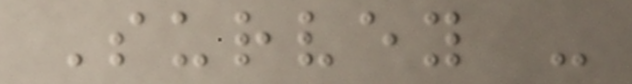Survey -
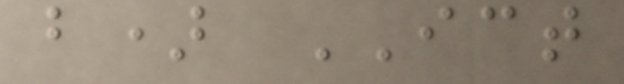b) ICT
